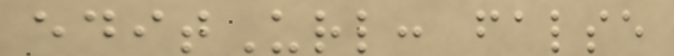editUrl: false
